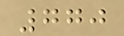770
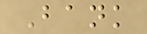Bank
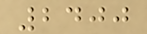2400
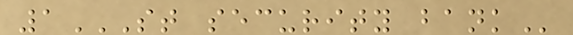1ST SECURITY BANK
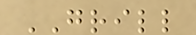GRILL
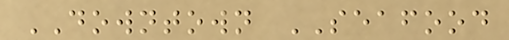DOWNTOWN SEAFOOD
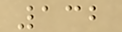132
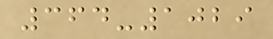364-1029
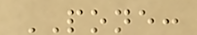PONE:
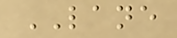LANE
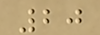20
